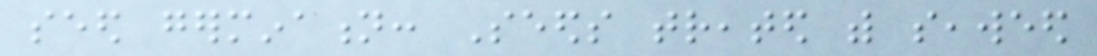seed germination: Seeds treated with seaweed
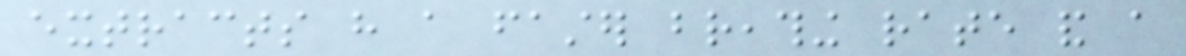extracts have a faster breathing rate and a
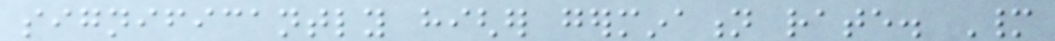significantly higher germination rate. Many
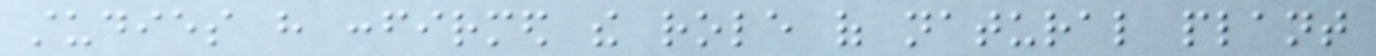studies have confirmed the role of natural plant
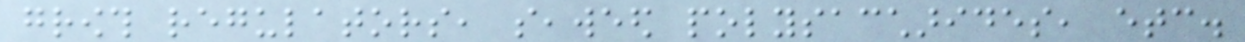growth regulators, seaweed polysaccharides, etc.
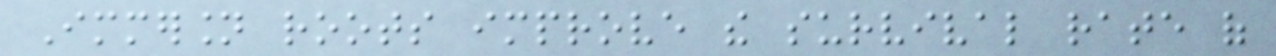Immersion roots improve the survival rate of
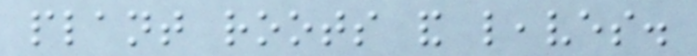plant roots and leaves.
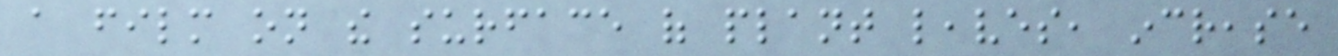a film on the surface of plant leaves, increase
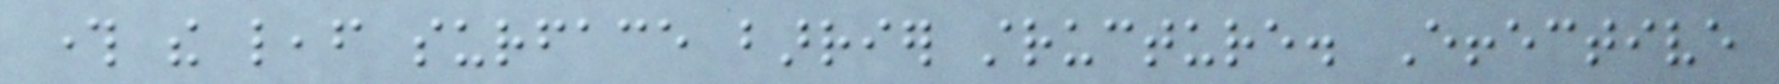through the leaf surface barrier structure. Effective
